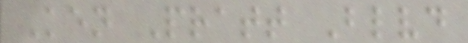Ken Pratt Blvd
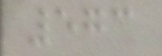573
